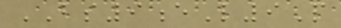BS9eL9P
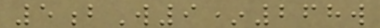5bW9*268w
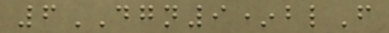6DGN9*blF
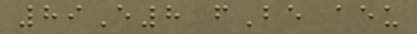89E8 fBe aeu
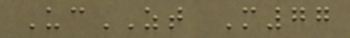UcZT M77
